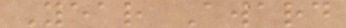Year Award
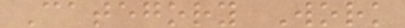Category Work
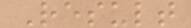Result
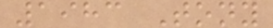1983 Tony
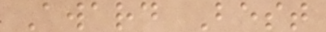Award Best
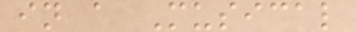in a Musical
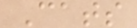Cats
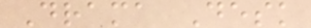Drama Desk
